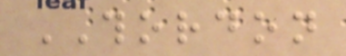THORDON
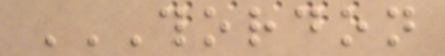THORDON
